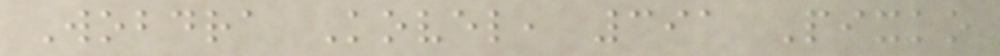Wobdra Kovel, 391 Pixko
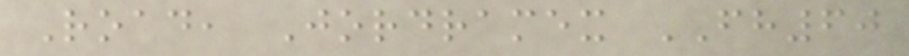Road, Jordramex FH60
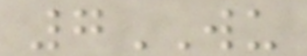7WU
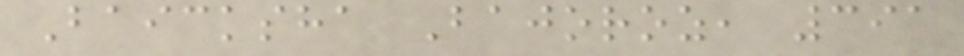Baicksha Bajoroz, 391
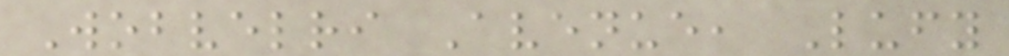Wobvelri Avenue, Lufy
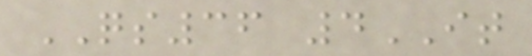QS36 4IT
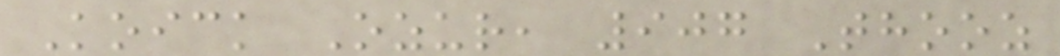Koick Ozur, 907 Thooz
